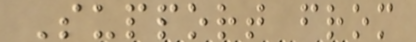Support from
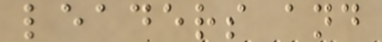leaders and
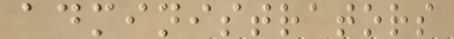administrators
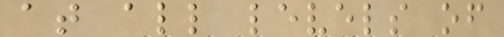at all levels of
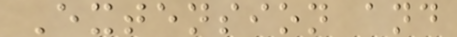Extension and
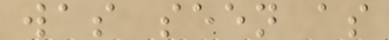was seen as
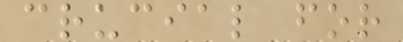crucial for
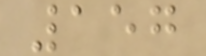157
